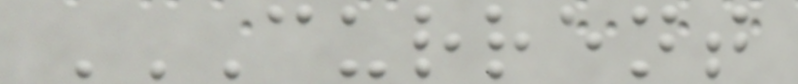CURRENT
